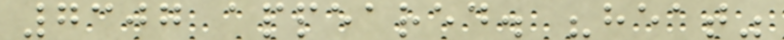7307 appeared. "heat"
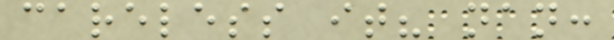careless it? nan:
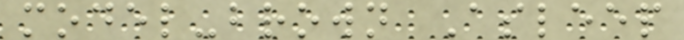model-brown Asleep
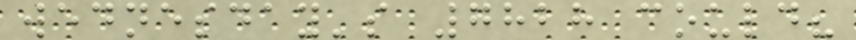wednesday's 7828 could?
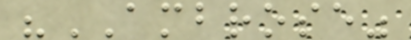"AMBROSE"
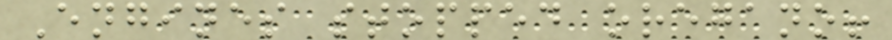Engines stopped oregano!
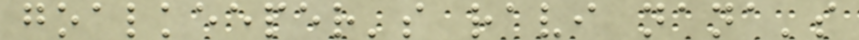goalkeeper's ravi nana's
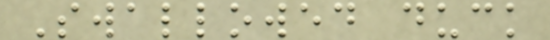Swallowed duck
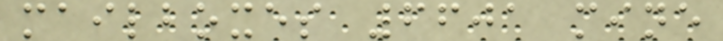mailboxes 6601 mine
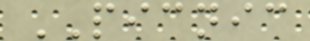PICNIC
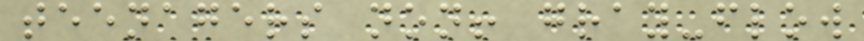teenagers non! gray-flow
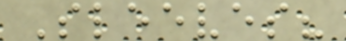Sleeves?
